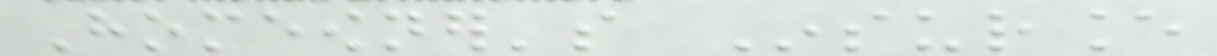Homeowner's Insurance
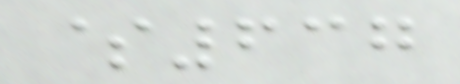$637
